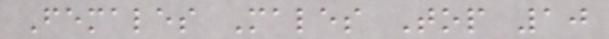Females Males Top 10
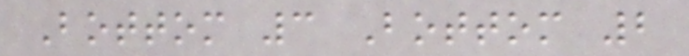Bottom 3 Bottom 2
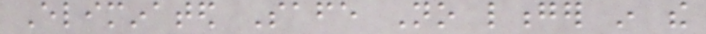Eliminated Safe No longer in the
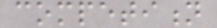competition
